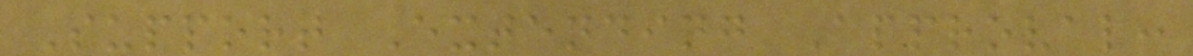Support Extending Approval:
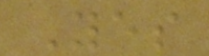Yes
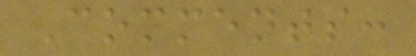Comments:
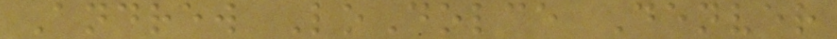Andrew LoDolce Denver
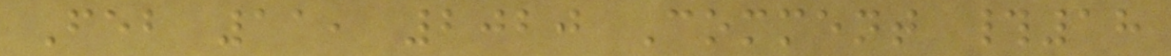Feb 11, 2020 Comment #18
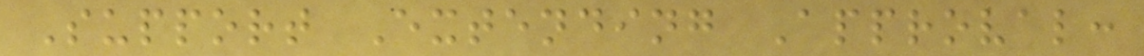Support Extending Approval:
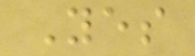Yes
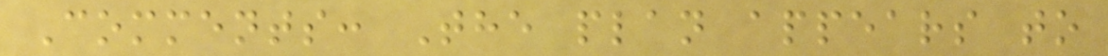Comments: The plan appears to
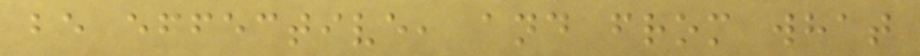be effective, and from what
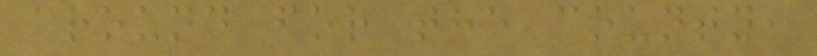around for the county,
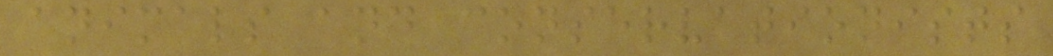animals and conservationists
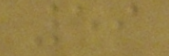59
